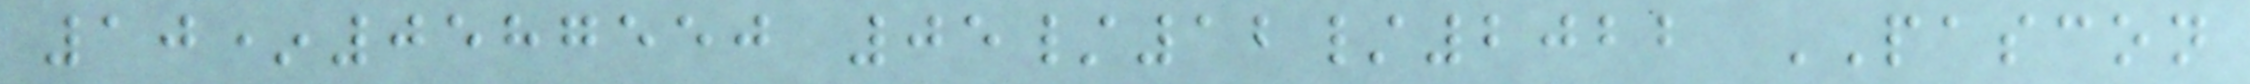10*0587550 05/12/2022 PASCON
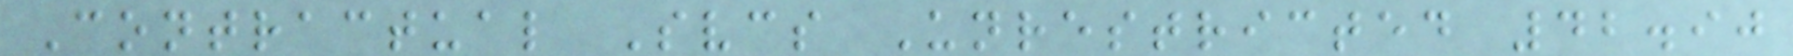Contractual Svcs Unrestricted 42.90
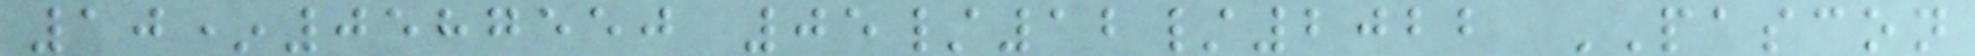10*0587550 05/12/2022 PASCON
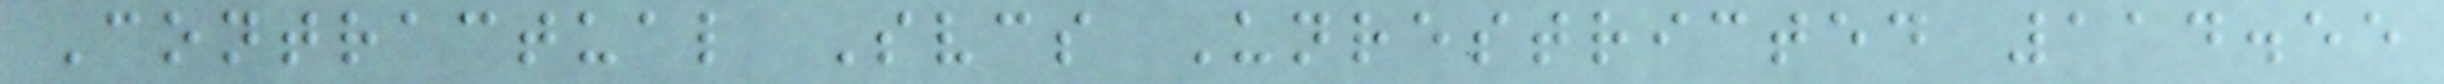Contractual Svcs Unrestricted 114.55
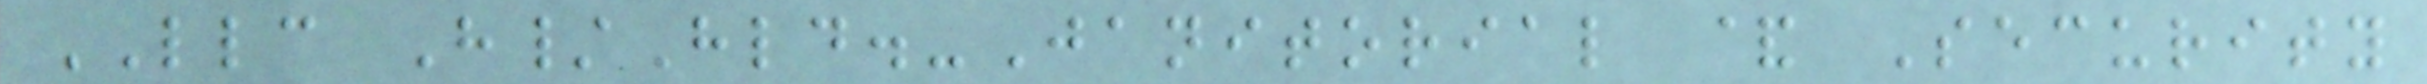LLC H/Hld.-Janitorial & Security
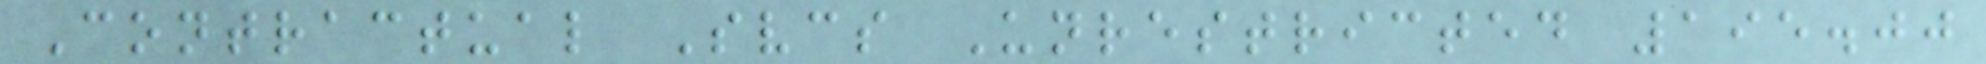Contractual Svcs Unrestricted 195.00
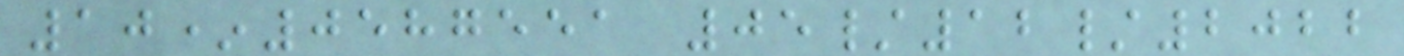10*0587551 05/12/2022
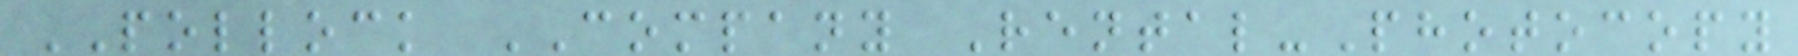POLLOCK COMPANY Rental-Photocopy
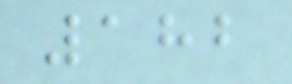182
